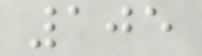105
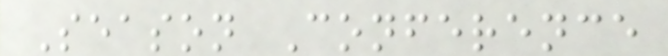Season Conference
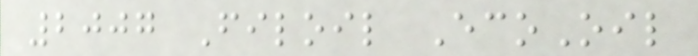2007 Filoil EcoOil
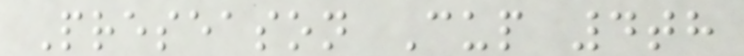Preseason Cup 4th
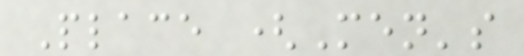Place (Men's
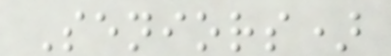Seniors)
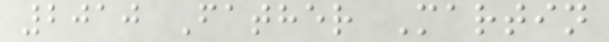2010 Father Martin
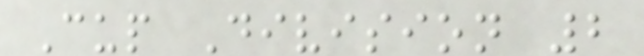Cup Division 2
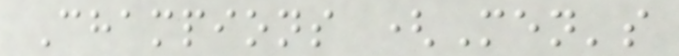Champions (Men's
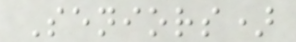Seniors)
